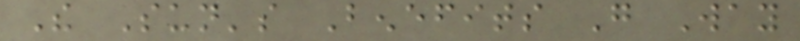The Sun's Benefits Go Way
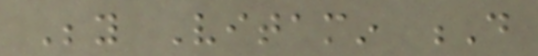Beyond Vitamin D
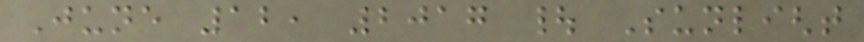June 12, 2017 | Sunlight
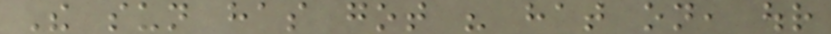The sun has got his hat on, our
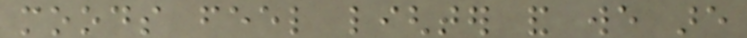moods feel lighter and we are
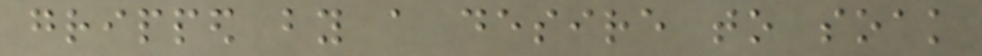gripped by a desire to soak
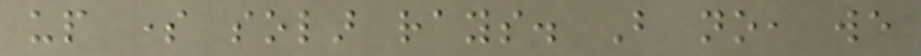up some solar rays. But no, we
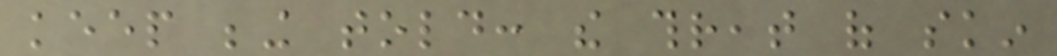keep being told: the threat of skin
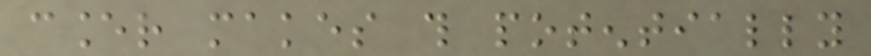cancer makes this potentially
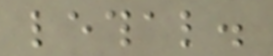lethal.
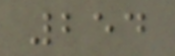254
